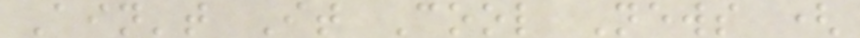Ain't It Cool News (
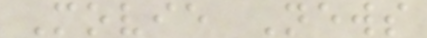Movie News
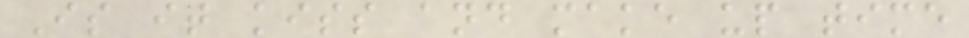Is it kiss and make up time
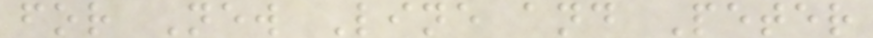for New Line and Peter
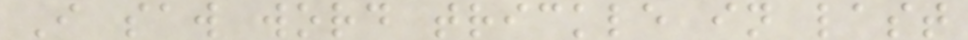I saw word trickle in last
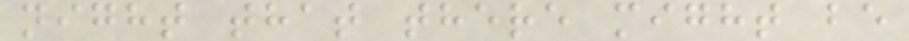night that there might be
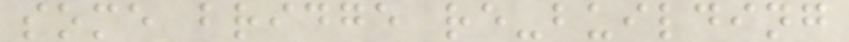some bridge re-building
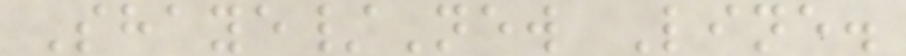Shaye/New Line.
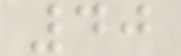40
